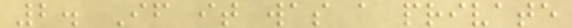2. If it was a private
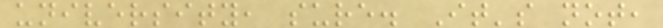university, sure. It's not,
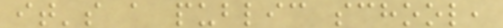it's a public school,
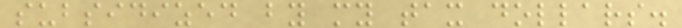subsidized by my tax dollars.
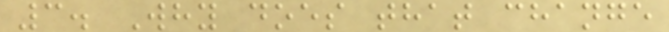3. Why does that change
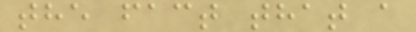the fact that a
